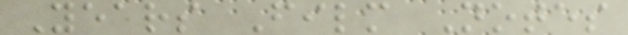Years Film Notes
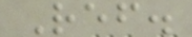Ref.
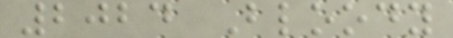2024 Bloody
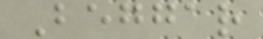Beggar
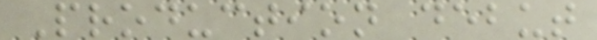Production debut
